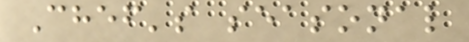Chef's seasonal
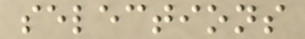selections
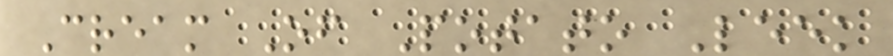Cream Of Potato Leek
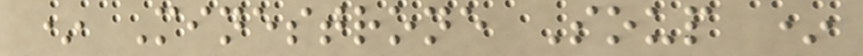* Minestrone Soup *
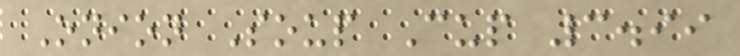Onion Soup Cup 3.99
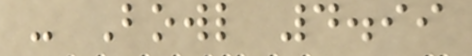- Bowl 4.99
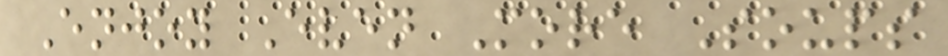Enjoy Even More Soups
